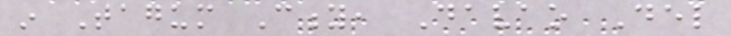in Tagum City, Davao Del
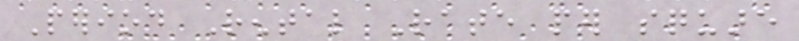Period Rental Rate per square
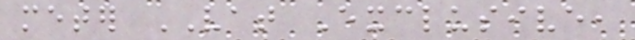meter VAT Exclusive,
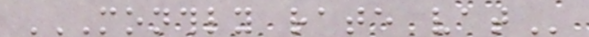MONTHLY RATE VAT
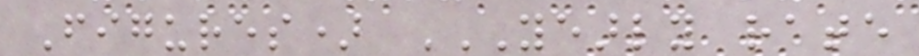Figures) YEARLY RATE
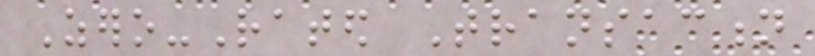Zero-Rated Transaction
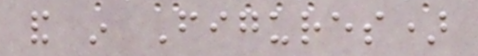and in Figures)
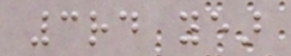3rd year
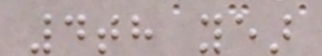4th year
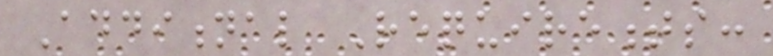Additional Requirements:
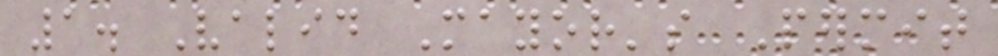1. Valid Mayor's Permit
